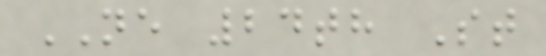NE 24th St
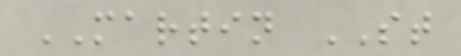MARTIN ST
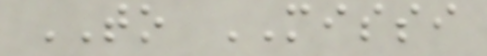TO MISSI
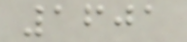1601
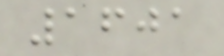1601
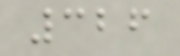326
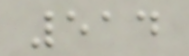514
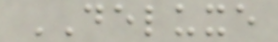DELUXE
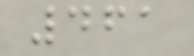461
